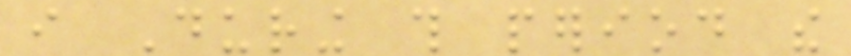i During this period the
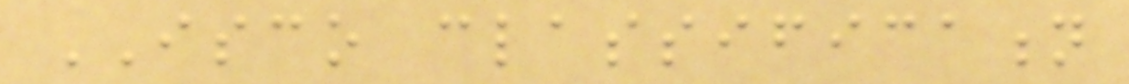ISCO classification
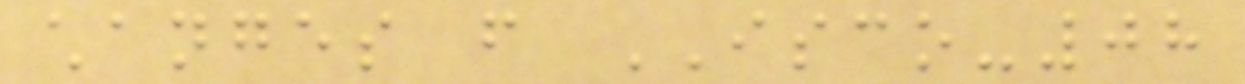changes from ISCO-08
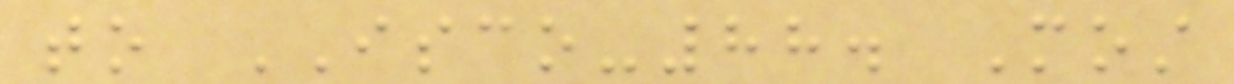to ISCO-88. Most
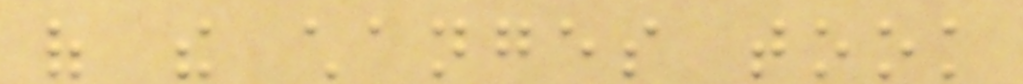of the changes took
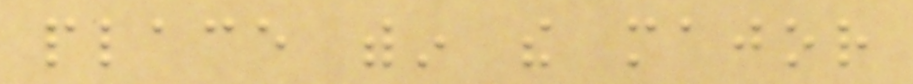place within the major
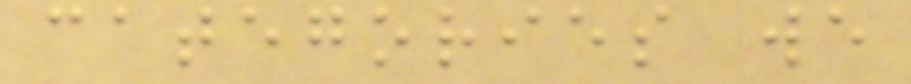categories we
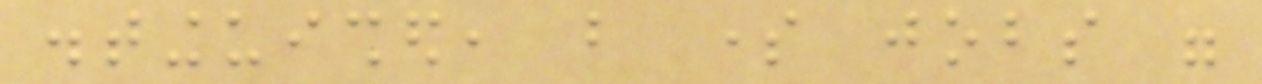distinguished, but some jobs were
